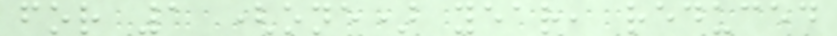for 1 (one) year, reduced
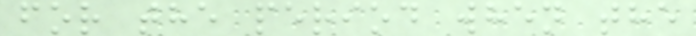for the period when the
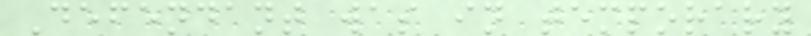Defendant was in temporary
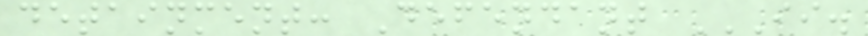detainment: Defendant II.
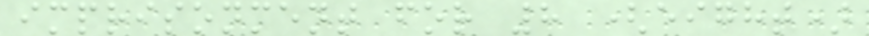imprisonment for 8 (eight)
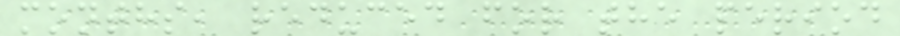months, reduced for the period
